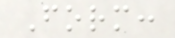Form:
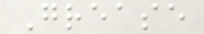Grease
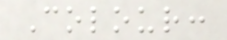Colour:
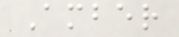Amber
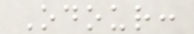Odour:
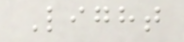Light
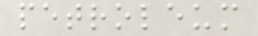petroleum
